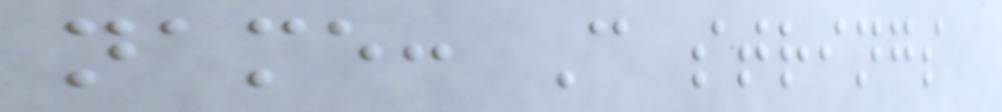name: C strings
